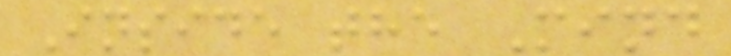Inside the Mind
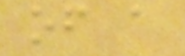of a
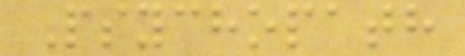Psychopath
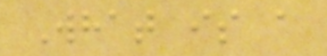What is a
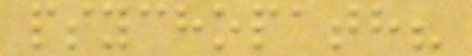psychopath?
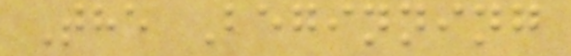The Beginning
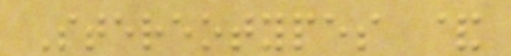Stereotypes &
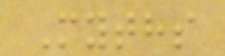Myths
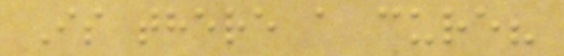Is there a cure?
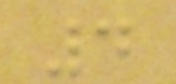4
